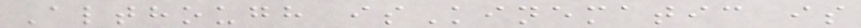Although isKinematic is
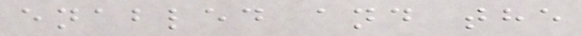enabled and the
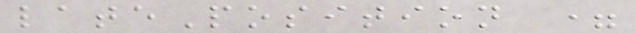latePosition =
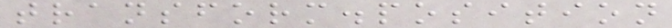transform.position
